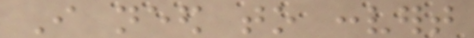I need to convert
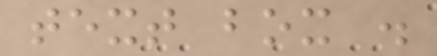text box .
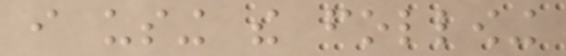i using the following
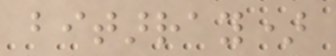bitarray)
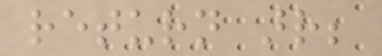return arr;
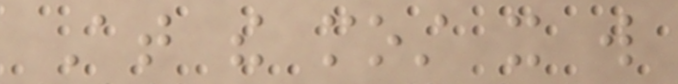At the most it will
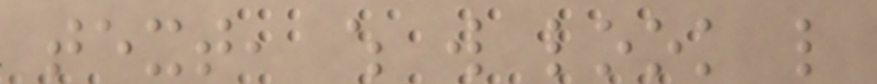text, which will look like
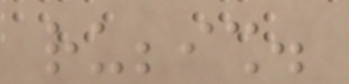rubbish.
